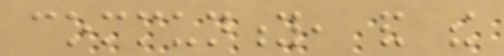community, and the
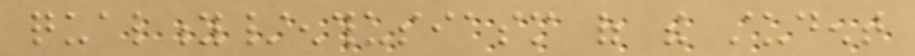quality/enthusiasm of the student
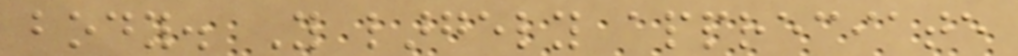body. You largely appreciate
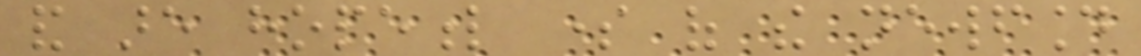and are hopeful some of the newfound
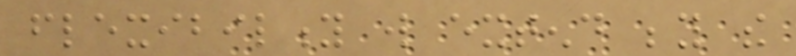flexibility will extend beyond the
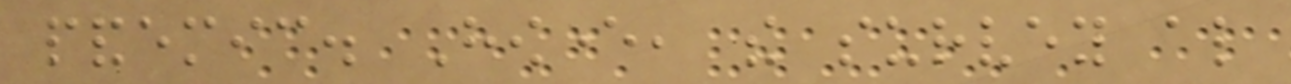pandemic. However, the survey also
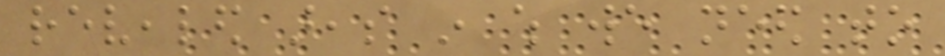revealed areas in which we need to
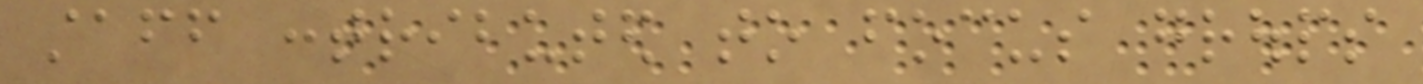staff contributed to focus groups
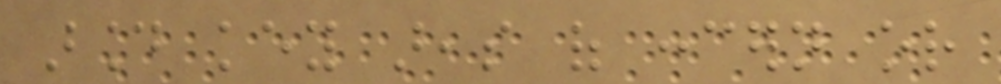around key areas of concern or
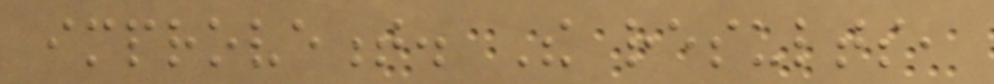improvement. The results,
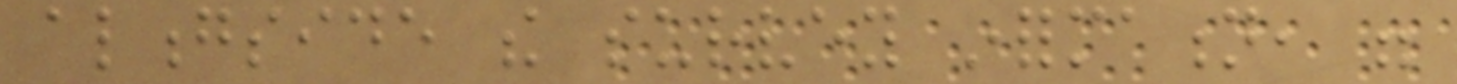alongside the survey information, were
